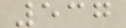537
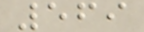569
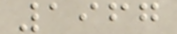1967
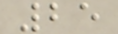25
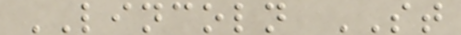LINCOLN ST
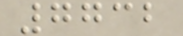7732
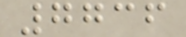7736
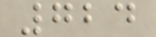724
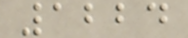1224
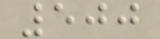500
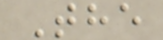The
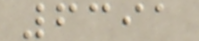6391
